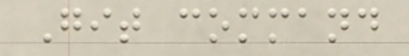Git command
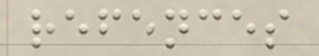refences
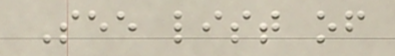See list of
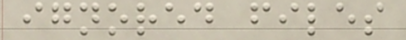ignored files
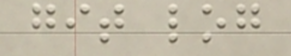git log
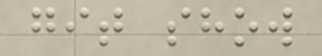git show
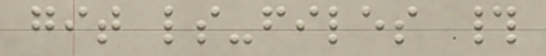git ls-files #
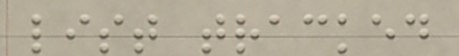list tracked
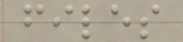files
